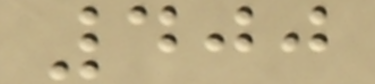400
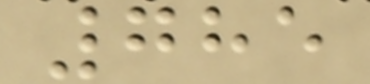785
